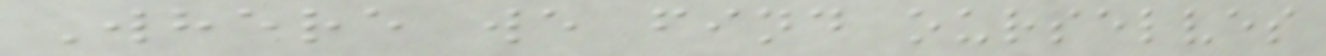Where we find ourselves
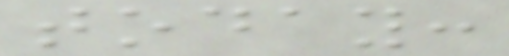today:
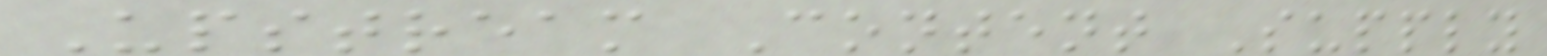Upstream Content Supply
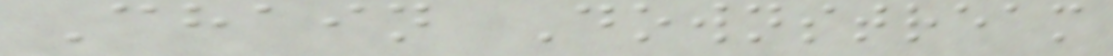Chain Downstream
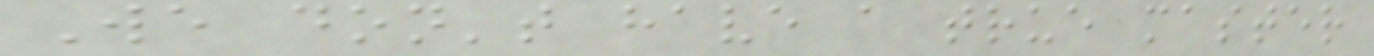We don't have a true master
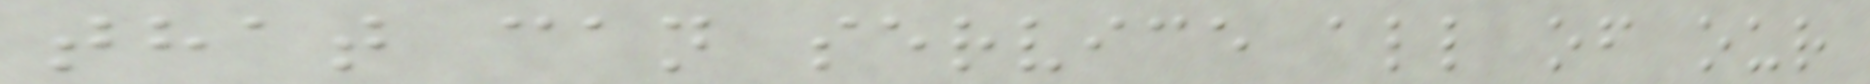that can service all of our
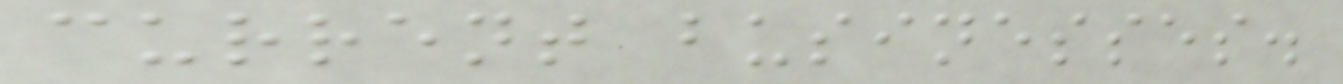current businesses.
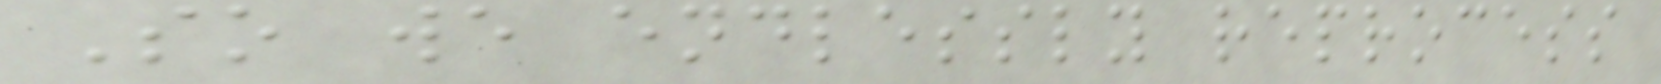So we endlessly reprocess
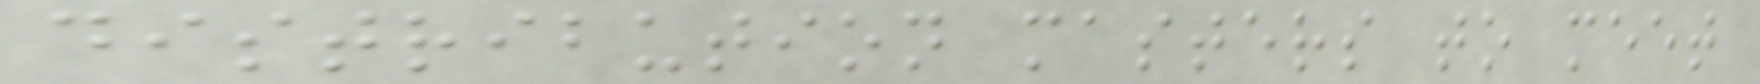distribution masters to meet
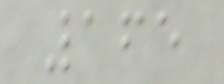165
